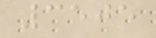3505
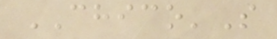CHICO'S
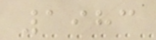1983
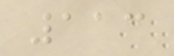113
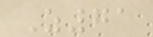Z71
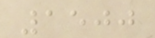1500
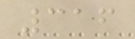316
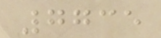7735
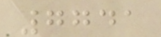7741
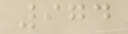974
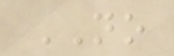NO
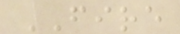FIRE
